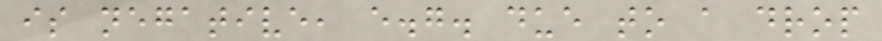is negative, e.g. due to a drop
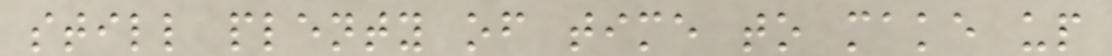still plenty of time to make up
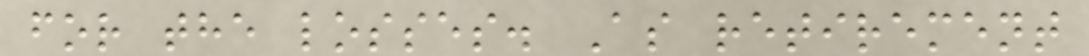for the losses. As retirement
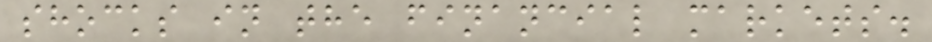shocks in the financial markets.
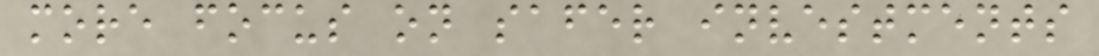more focus on safer investments
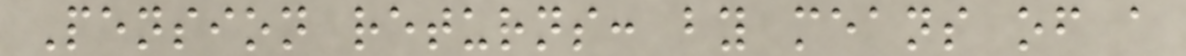Pension returns: by means of a
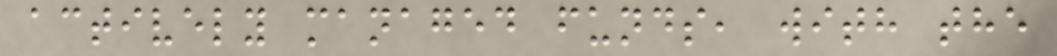actively managed funds, with the
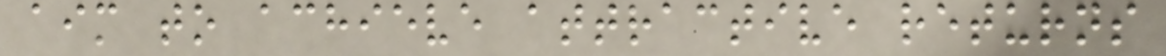aim to achieve attractive returns
